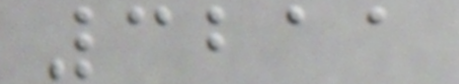3211
